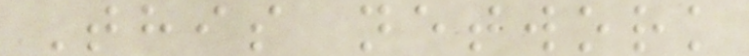This network
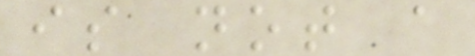is not a
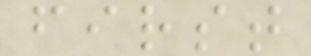first
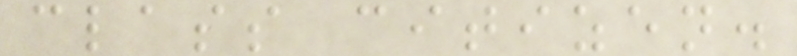class citizen.
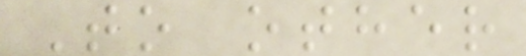To other
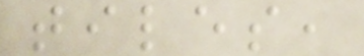tiles,
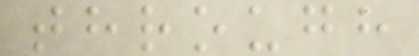through
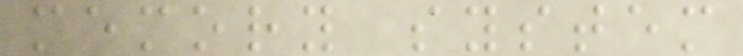memory system
